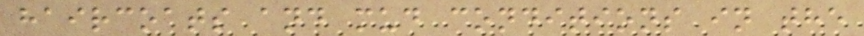haircoats and mud conditions in the
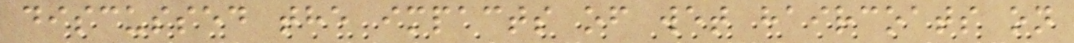discussed the impacts of wet haircoats on
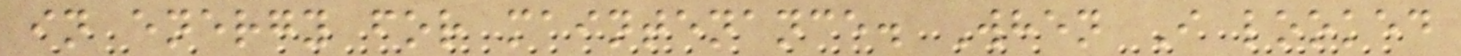in energy for maintenance. When I looked
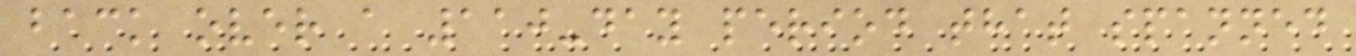back over a 110-day period that spanned
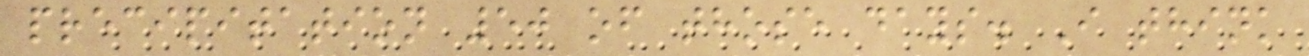precipitation 50 of those days. I think
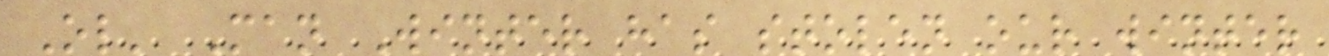Ol' Man Winter has stolen our winter
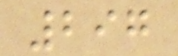297
